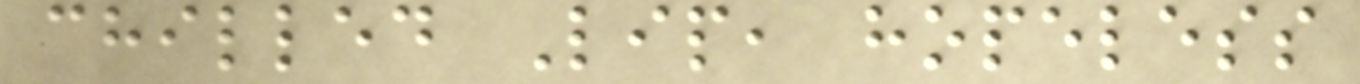chilled Lip, hopeless
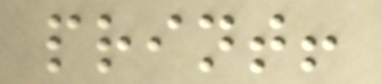print!
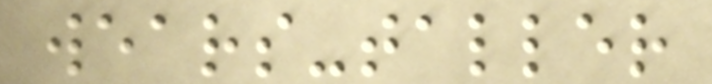wears-taller
